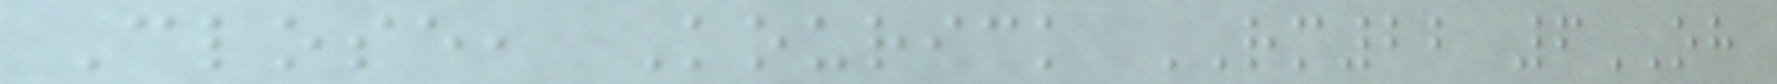Close, Kourick RM22 6OH
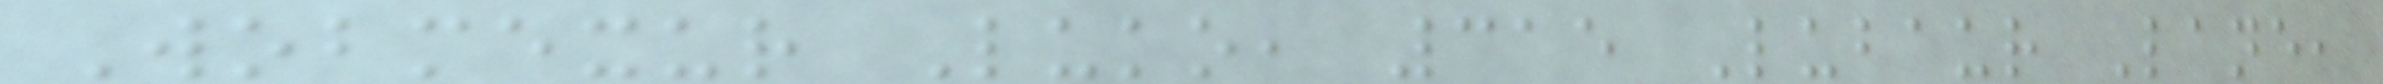Wobmexur Luko, 315 Lubaur Lane,
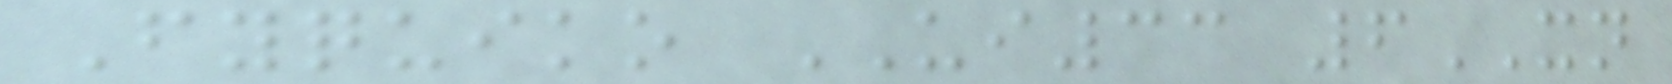Fyquiko UI33 6XN
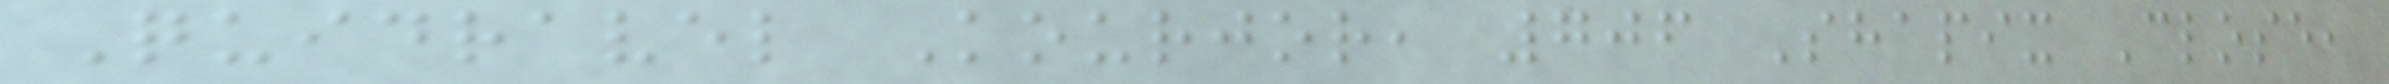Quidravel Kourjor, 706 Shapix Close,
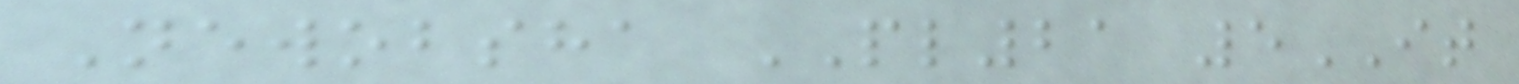Newobsha PL21 5IT
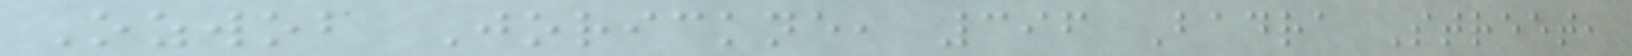Ozwob Jorickne, 396 Badra Street,
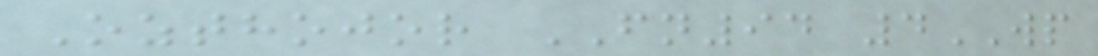Ozthojor FN94 4WP
